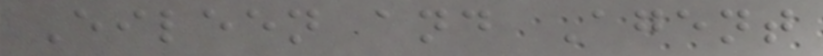Eileen and Agent
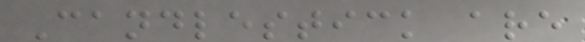Candlestick are
